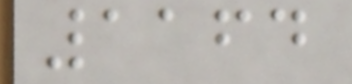1164
